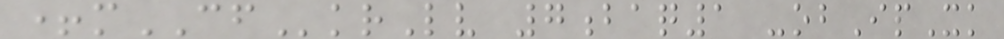+mCFkrLv 7baq1 -obIpXk
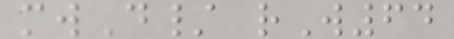mwD/ rW64
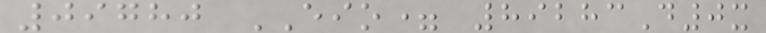09780 EIO= 89283D0x
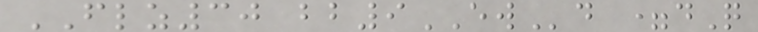FLZ30 bb9EWd =dQ
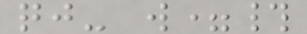qj- w=#
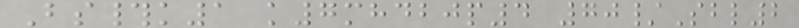Bs#k1 k7mhdbjp4 70/Sbl2
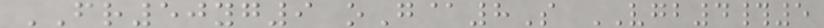FR50yg9 oG@8S VGB4#5
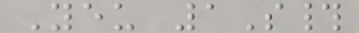Yeu 1S#
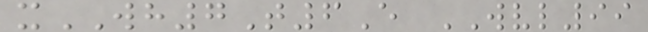xWH7T6E WVL99
